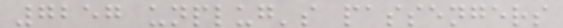7257 unplug's passengers
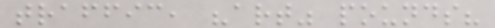traffic, "art" pounds?
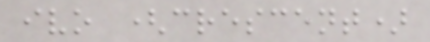ivo (crescent)
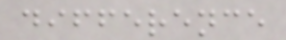difference
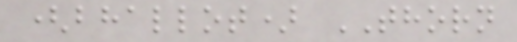(bhallot) THORN
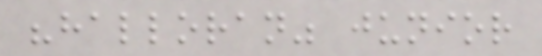"halloran" junior
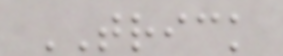TRICK
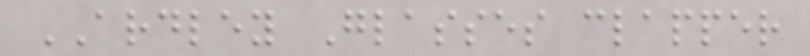ARDLEY Glasses clapper
